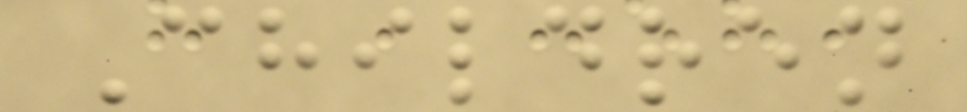Children
